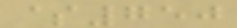$750
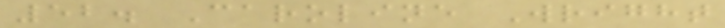52. Caroline Wright
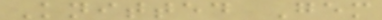Knitted Gem
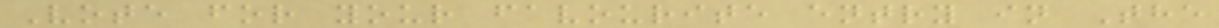Vote for your favourite entry in The
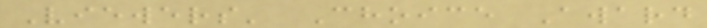Viewers' Choice Award
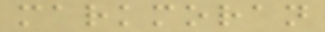markmoran
